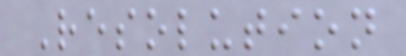Resolution
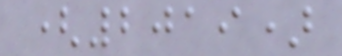(2019)
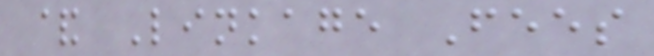& Linkage Fees
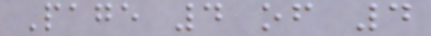Page 4 of 4
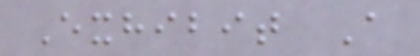Exhibit A
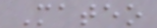Mateo
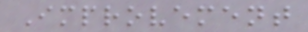Improvement
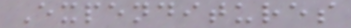Expenditures
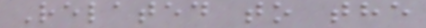Related to the
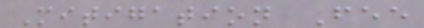Mitigation Fee
